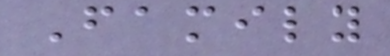Family
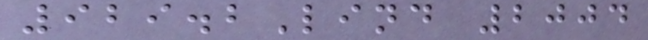929.2Lind 2004
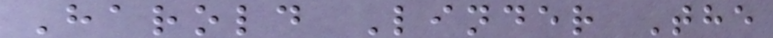Harold Linder The
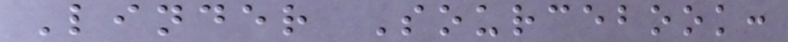Linder Sourcebook:
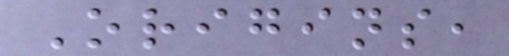Origins,
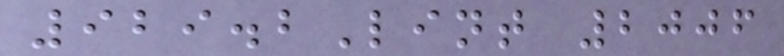929.2Lint 2006
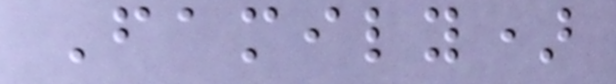Family)
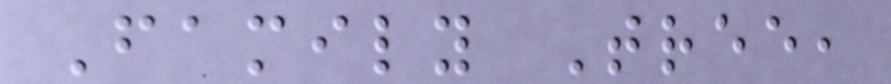Family Tree,
